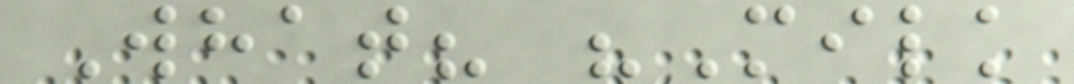What? "Milk
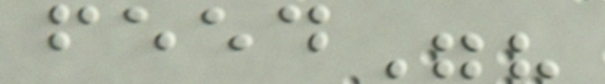feed"?
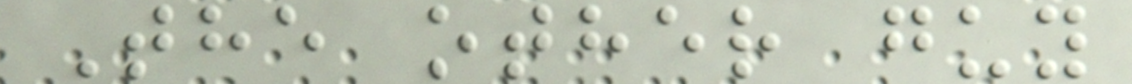The other guy
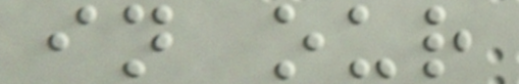in our
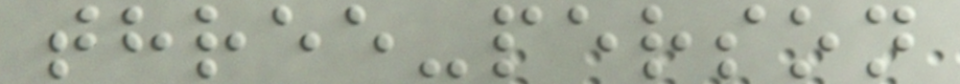three-person
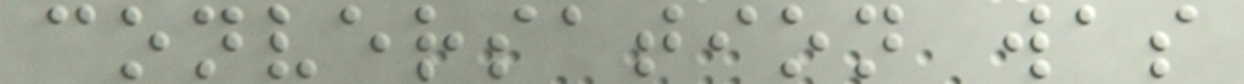conversation was
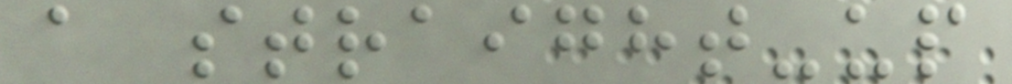a straight-up
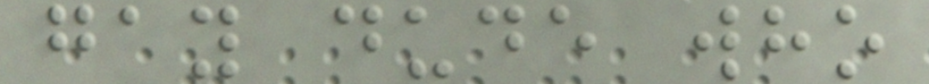gay dude who
